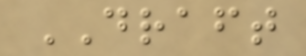DRAFT
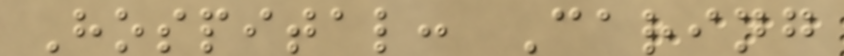Hospital: Caring
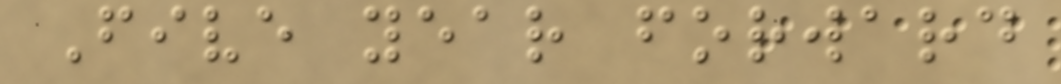Five year forward
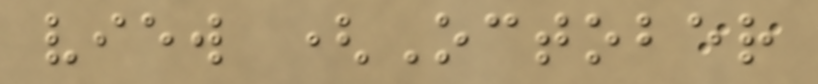view (October
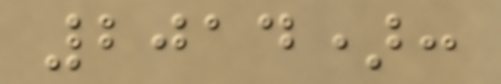2014):
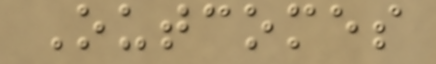Outcomes
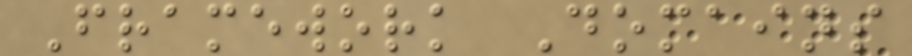Framework Domains
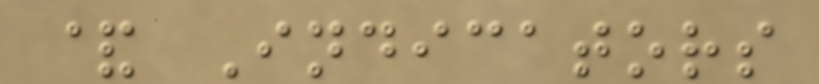& Indicators
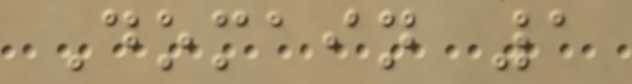Domain 1
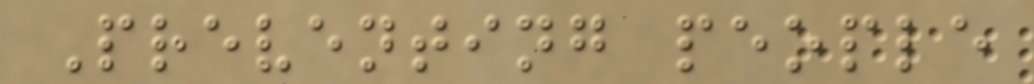Preventing people
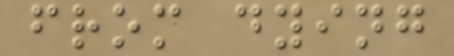from dying
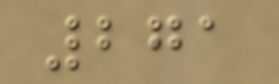271
